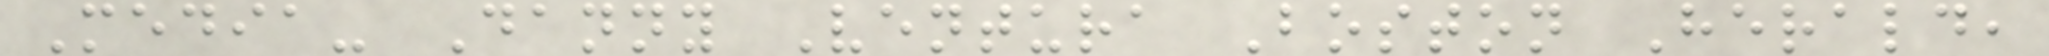Media- Danny Ventura Boston Herald,
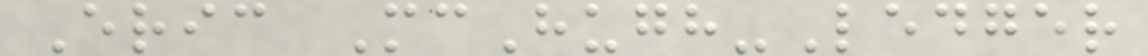Eric McHugh-Ledger
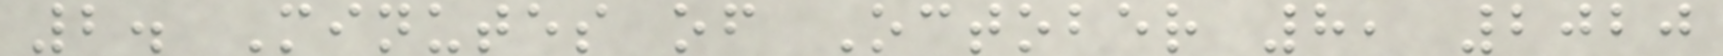2. Minutes of October 8, 2020
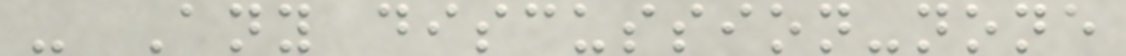- Any discussion-none
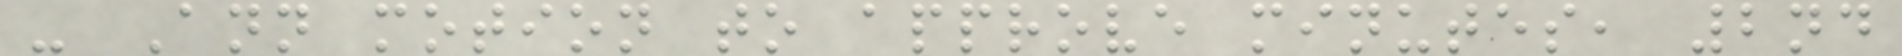- Ann motion to approve minutes, 2nd
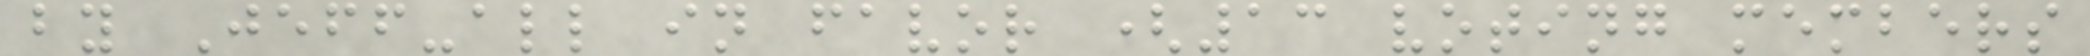by Jeff-all in favor (13 voting members
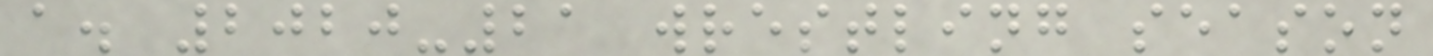a. 2020-21 wrestling season
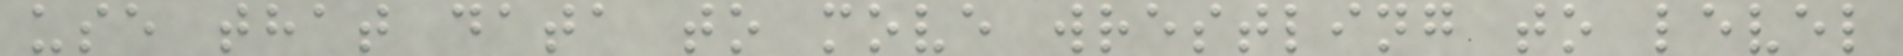use that data to move wrestling to level
